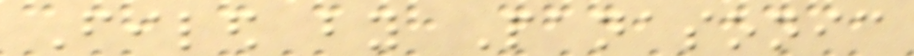Filed by Panasonic
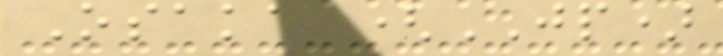Osaka (JP)
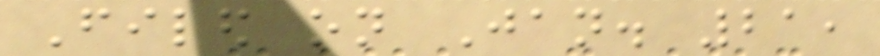Filed on Jan. 21,
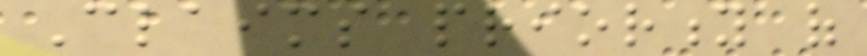Claims priority of
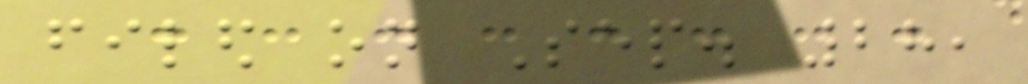filed on Sep. 28,
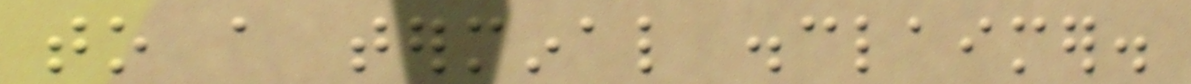to a terminal disclaimer.
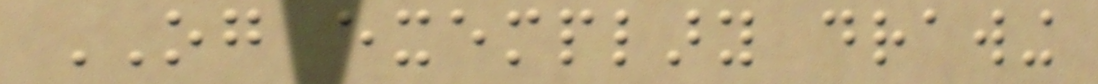OG exemplary drawing
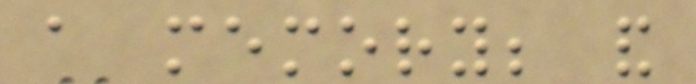a memory; and
